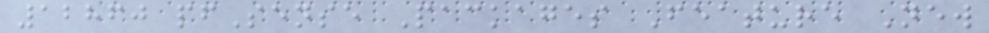12860 pfSense Packages Feature New
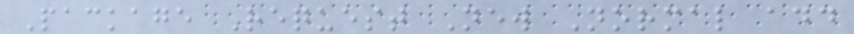Package Request New Normal add
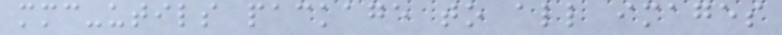mmc-utils package to all images
